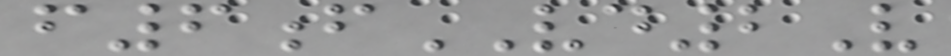f6fVD2V
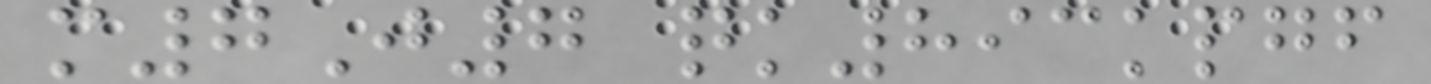m7J7 qk893kpgf
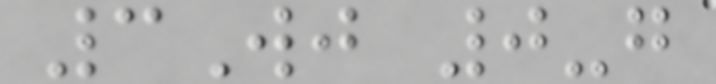3Wj 0-g
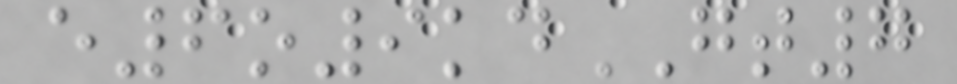e6o9kdGT7
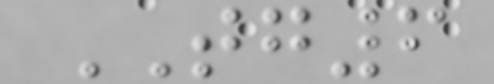TG6
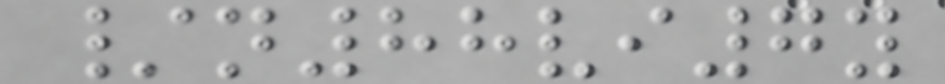/n88vi7y
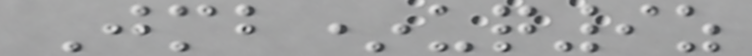Jmb*uq9z
